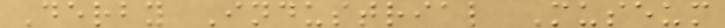Derby Industrial Museum
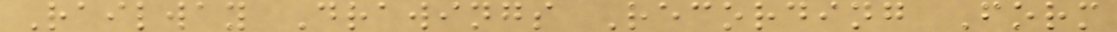Railway Drawings Recording Form
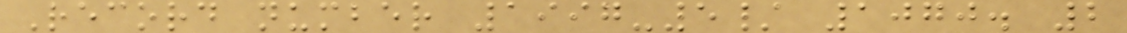Record number 1997-5/ 1070. 2
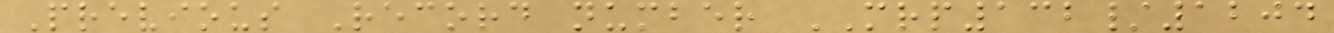Previous Record number MRP132/1204
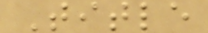Title
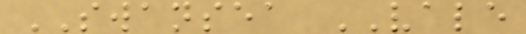SWANSEA VALE
